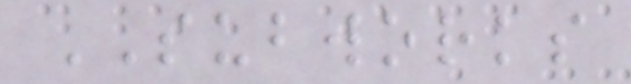SUBWORKS
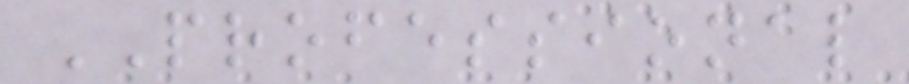PROFESSIONAL
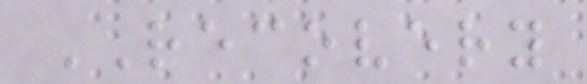RECOVERY
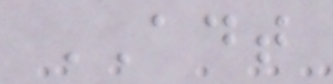ADT
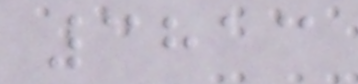3813
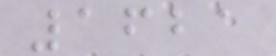1621
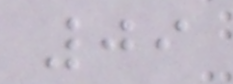09
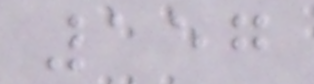157
